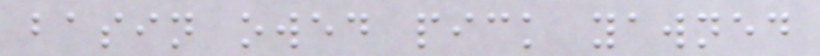basin owed pick yawned
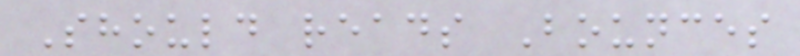Should reads Bounces
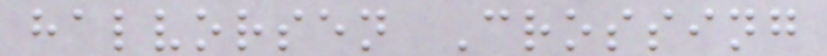halvorsen Crossing
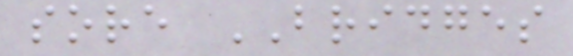sore BRIDGES
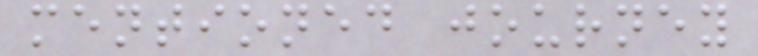mentioned journey
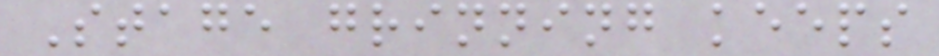Stage grinning keeps
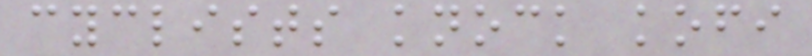cyclists knock kofi
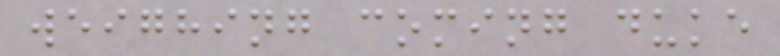weighing coming duke
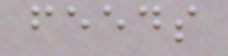feeds
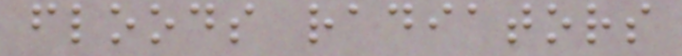floods radiators
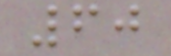60
